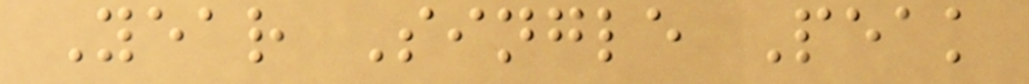Year Single Peak
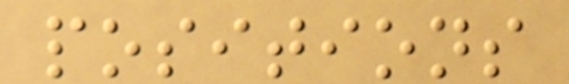positions
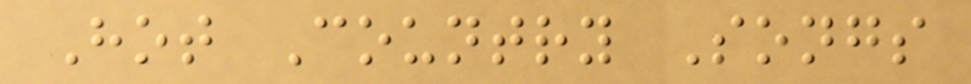Hot Country Songs
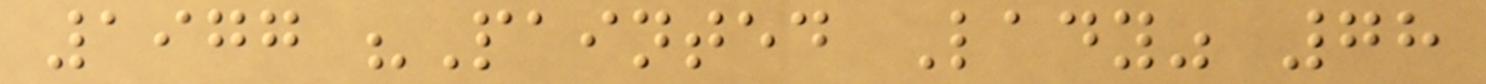1977 "Painted Lady" 78
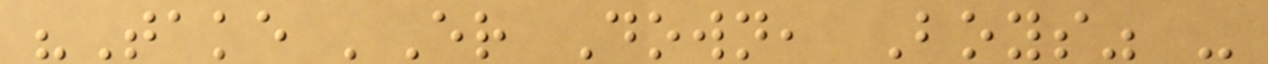"Take 'Er Down, Boys" -
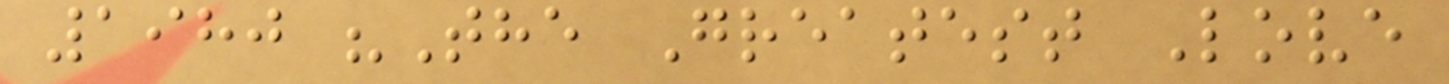1980 "The Greatest Love
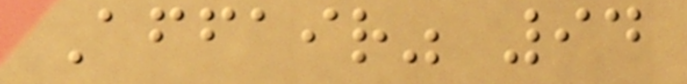Affair" 94
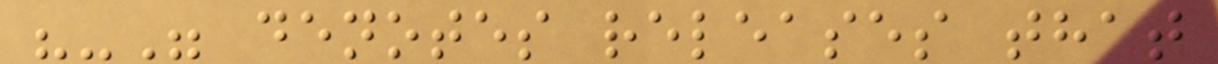"-" denotes releases that
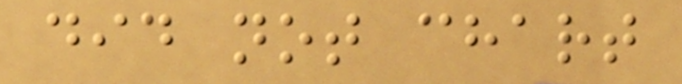did not chart
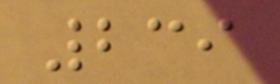239
